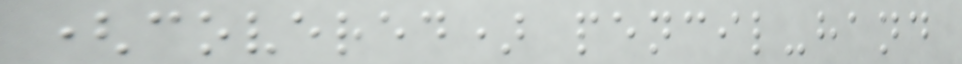(covered) pencil-hand
